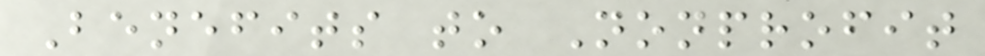Benefits to Nonprofit
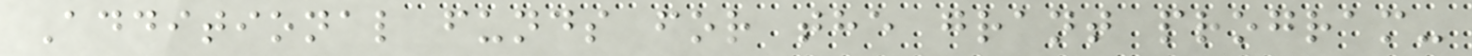Additional funds for the grant program-
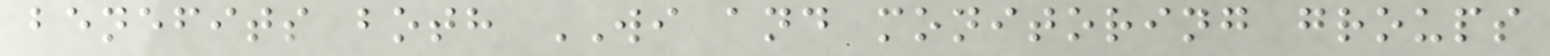benefits both WI and monitoring groups
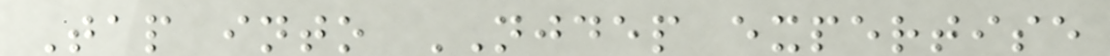Tap into NJDEP expertise
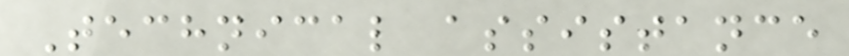Technical assistance
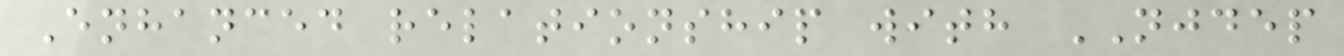Enhanced relationship with NJDEP
